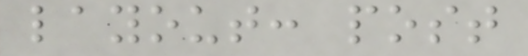layout: post
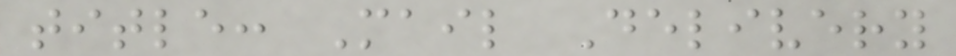title: Mail Delivery
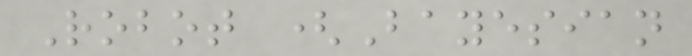Robot (Bayesian
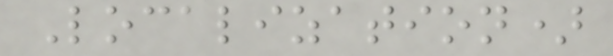Localization)
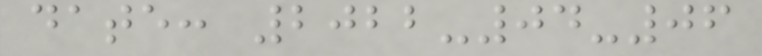date: 2022-04-06
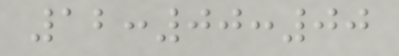12:00:00
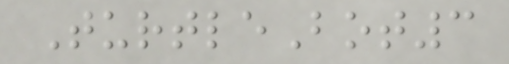TurtleBot3
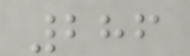286
